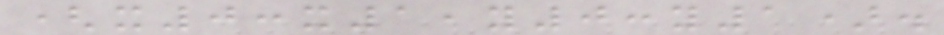(x0:x1,y0:y1).
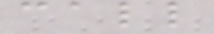call
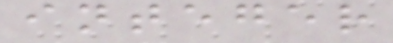integer
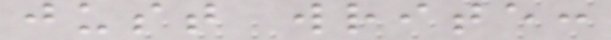just write:
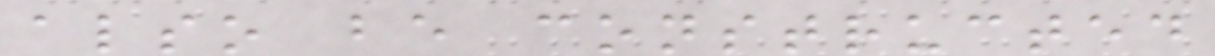also be constructed
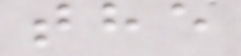the
